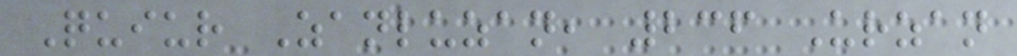Quiur Zanluzan, 236 Urzan
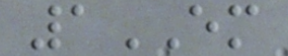1EM
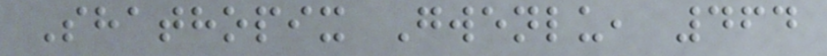Shathopix Gwenlu, 464
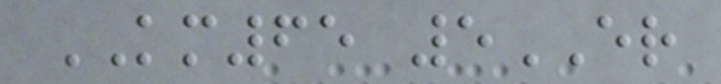KM65 5ER
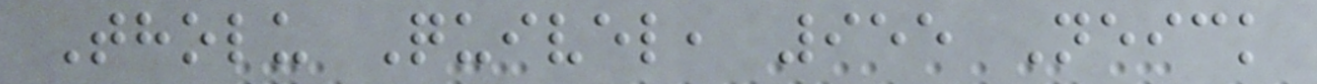Tholu Quivel, 955 Neick
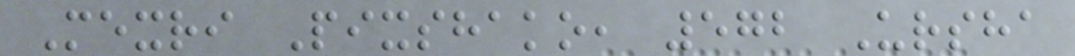Mexri Pixshako, 572 Ursha
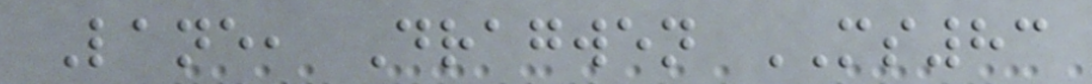Lane, Dragwen MS83
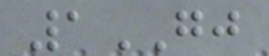1GJ
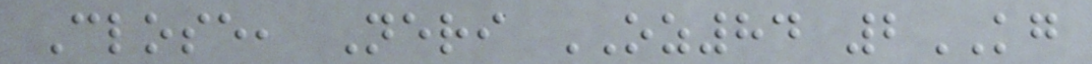Close, Neri OZ84 2KG
